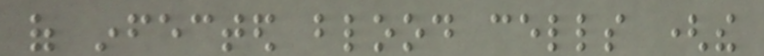of infected blood cells (the
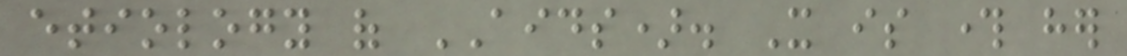etiology of AIDS). It is through her
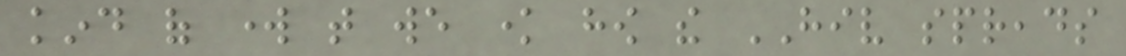kind of work that we know how the HIV spreads
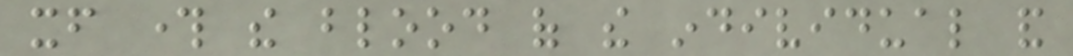itself through the blood of the individual and
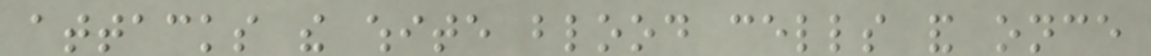attacks the white blood cells and once
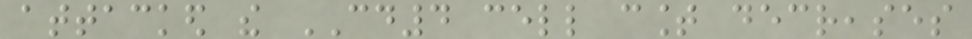attacked the CD4 cell count decreases
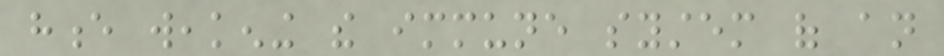hence weakening the immune system of an
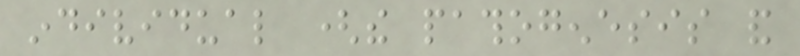individual (the pathogenesis and
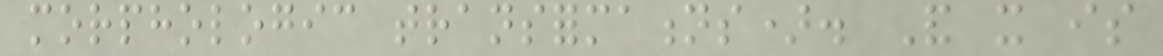morphologic transformations). And it is
